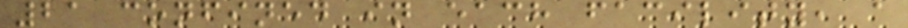21 confined in each facility, a
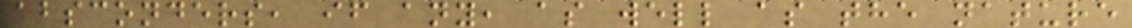absconders, if any, as well as the nature
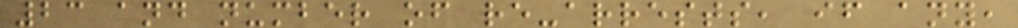23 and number of re-arrests, if any,
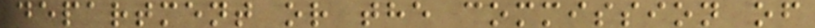department or the commission of
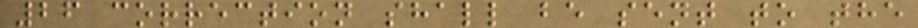26 correction shall be sent to the
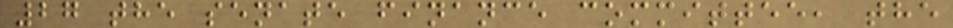27 the senate finance committee, the
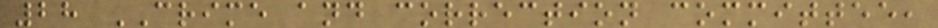28 CRIME and correction committee,
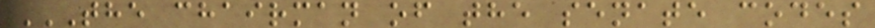THE CHAIRMAN OF THE SENATE CODES
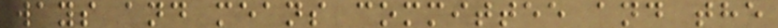ways and means committee and the
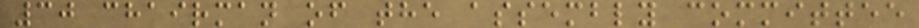30 chairman of the assembly committee
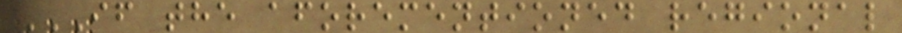IF THE AFOREMENTIONED REGIONAL
